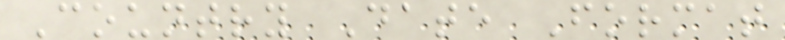Country Date Format
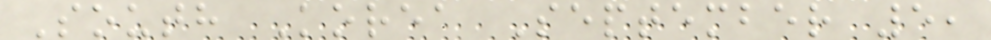South Korea September 5,
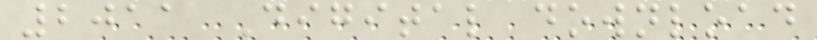2011 Digital download
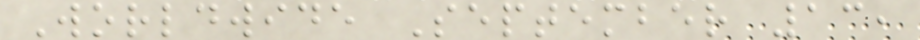Worldwide September 13,
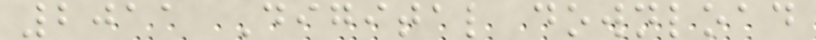2011 Digital download
